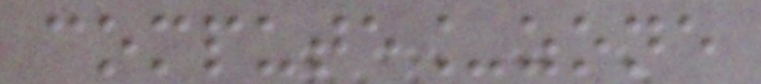compute_zone
